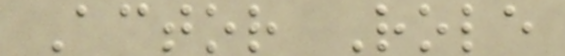Actor Role
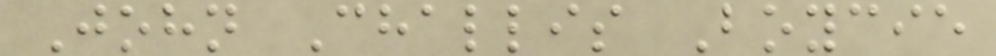John Challis Boycie
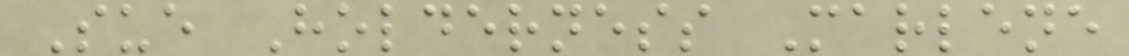Sue Holderness Marlene
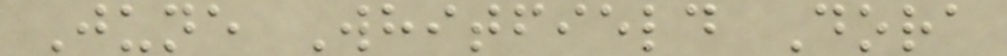June Whitfield Dora
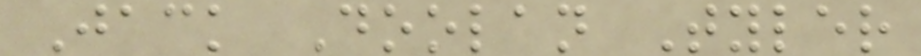Jack Doolan Tyler
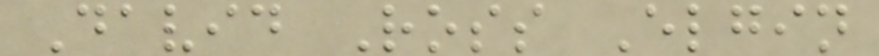David Ross Elgin
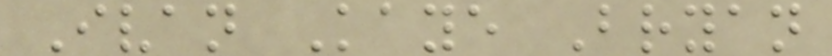Ivan Kaye Bryan
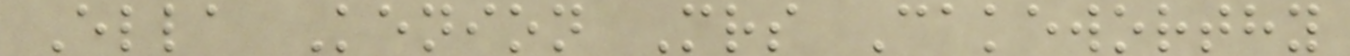Ella Kenion Mrs Cakeworthy
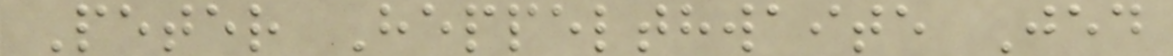Peter Heppelthwaite Jed
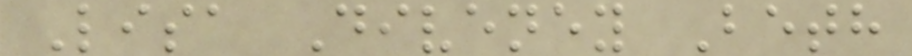Lisa Diveney Beth
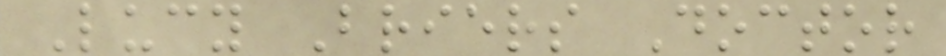Lucy Briers Doctor
